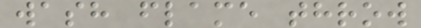wash flame throw
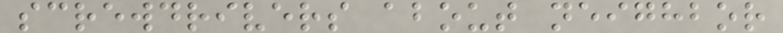screwdrivers about neighbor
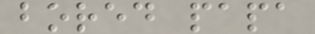bored papa
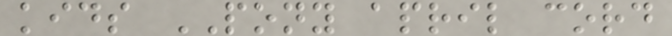kids PONY april cord
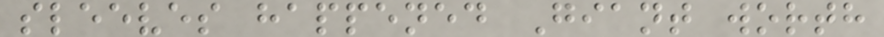sleeves happened Giant worth
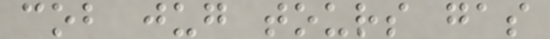cob jug tours gas
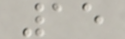15
